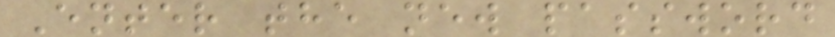Enter the new password
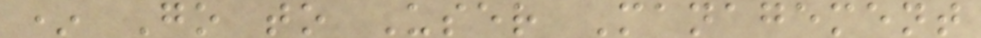* Go to User Management
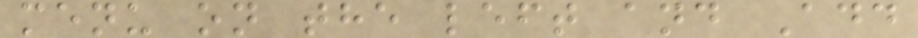menu on the left and Add
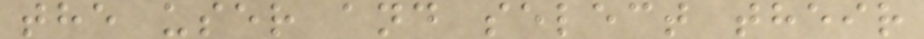the user and select their
